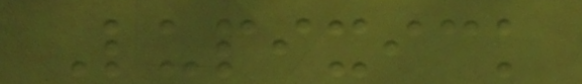Lupixick
